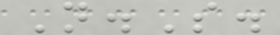N.S.
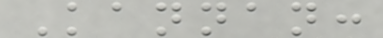Kannan:
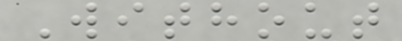Without
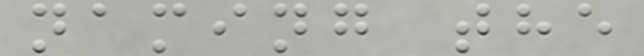naming the
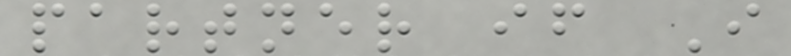partner if I
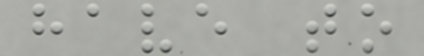have to
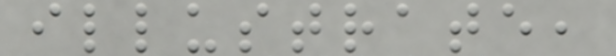illustrate,
